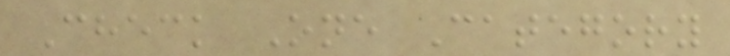Check One Category
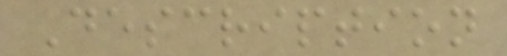Description
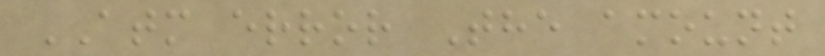ATM error The amount
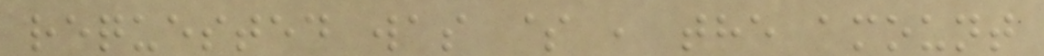requested was $ , the amount
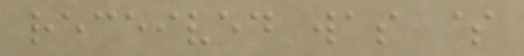received was $
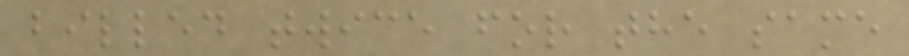billed twice for the same
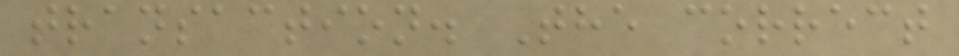transaction. The correct
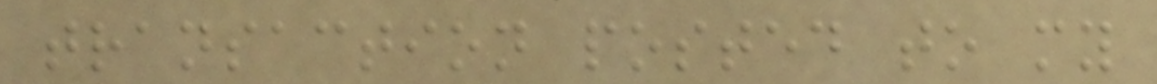transaction posted to my
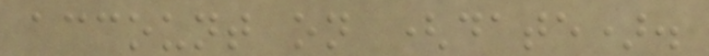account on (date).
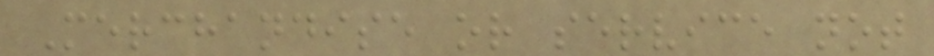Merchandise or service not
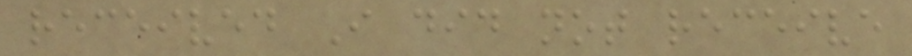received I did not receive
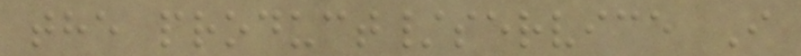the product/service I
